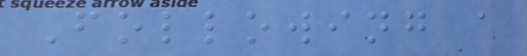Following a
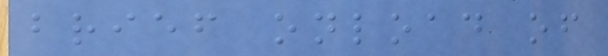brief onload of
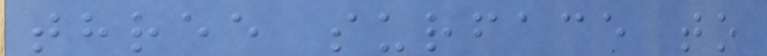three surface to
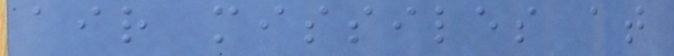air missiles at
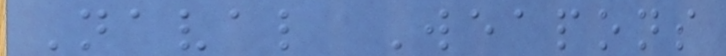Naval Weapons
